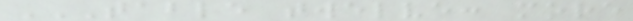TABLE TWELVE: MORE
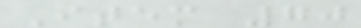Item 70
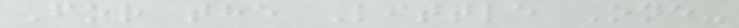For the Little One-
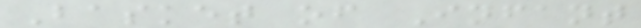Basket of Infant
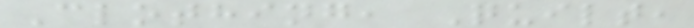Clothing, Quilt,
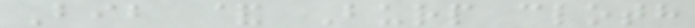Bib & Burp cloth
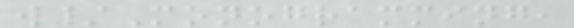w/Monogramming,
